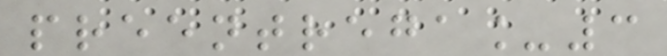preentrega_3
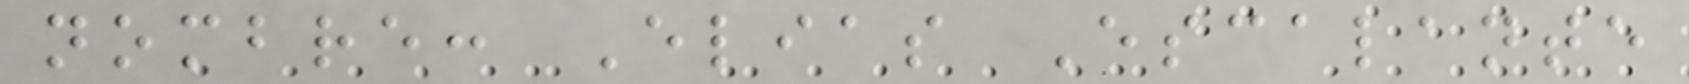nombre: Elias Escalante
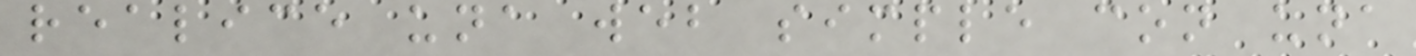realice una web simple con una
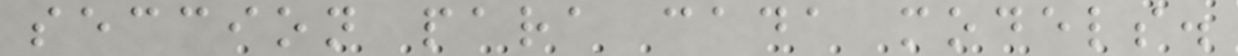seccion para cada models.
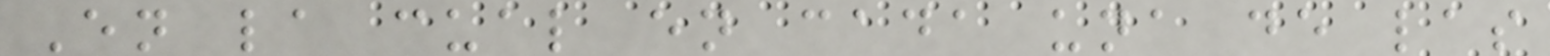En la cual en cada una de las
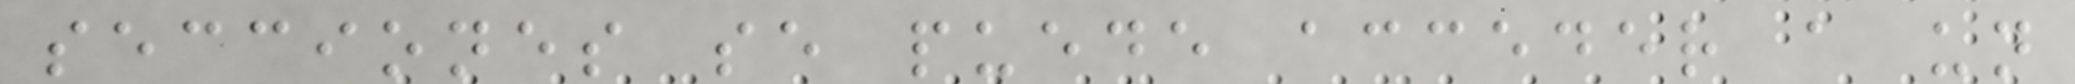secciones se puede acceder a un
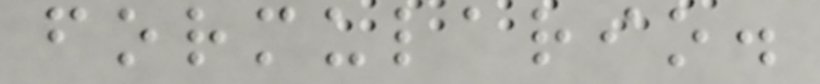formulario.
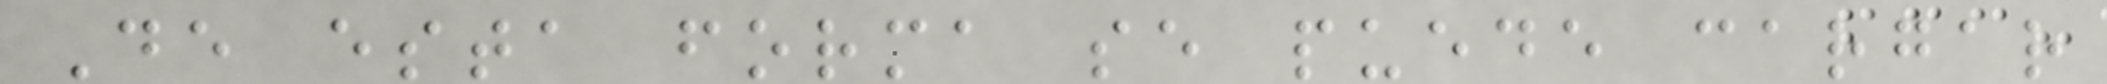De esta forma se puede cargar
